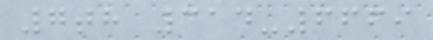7th 314-6669
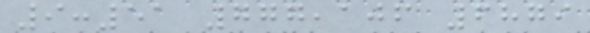9:51 777,106 6879
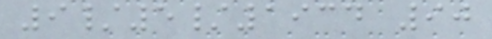9/5/1934 90
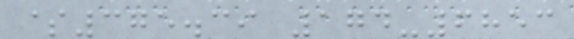$375.39 174-6853
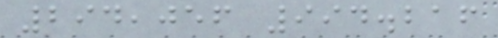294,056 994.216
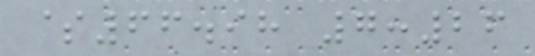$66.98 7:26
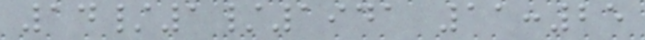14/1/1941 11:25
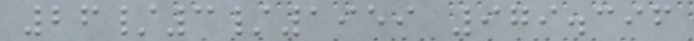26/3/1959 979.396
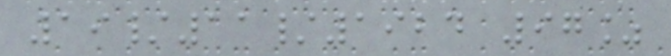19/11/1924 97%
